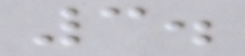3.
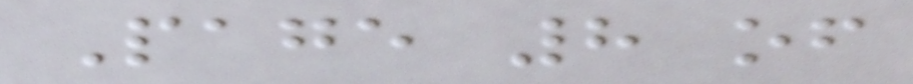Page 8 of
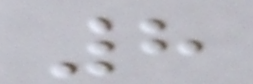8
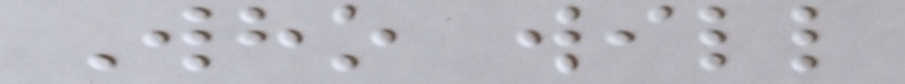Who will
